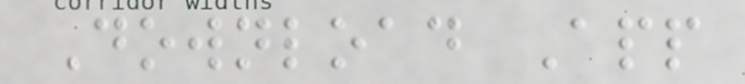Download App
